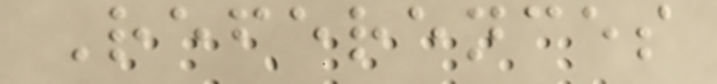References
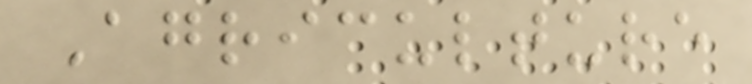Agriculture
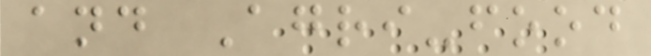and Agri-food
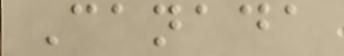Canada
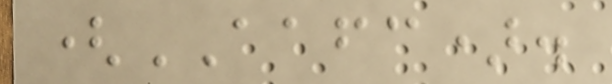(AAFC).
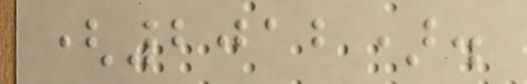(2012).
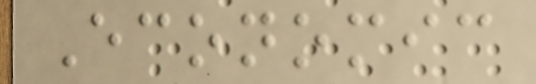Economic
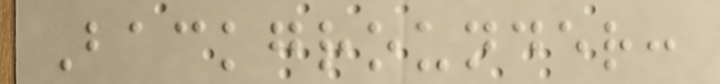Backgrounder:
